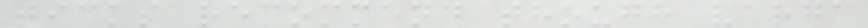ticks recommend though varga
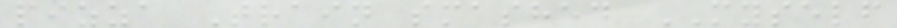pizza Train smashed MYSELF
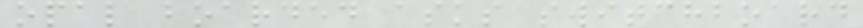opal boarded asks switchboard
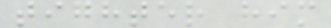tighter him
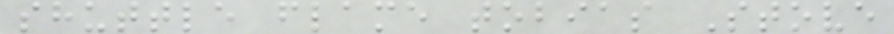shuttle flame tobias Stove
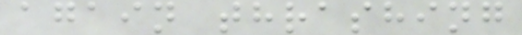again thrashing
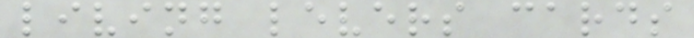living levers cards
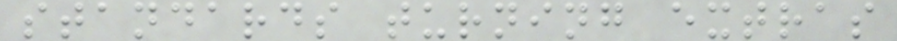standards turning extras
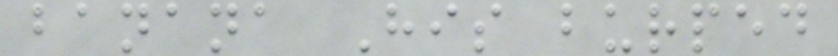banana His burped
